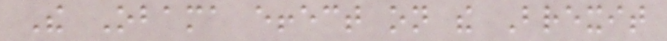The Obama effect on the Brexit
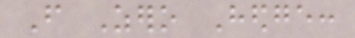From Zero Hedge:
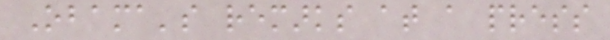Obama's remarks at a press
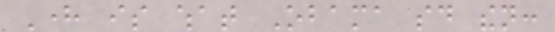Here is what Obama said then:
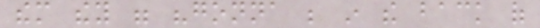them they were "gonna be in the back of
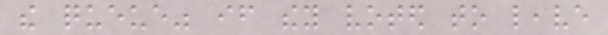the queue" if they voted to leave
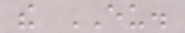the EU.
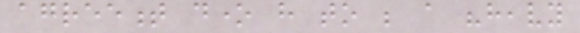agreement done have to be a "heavy
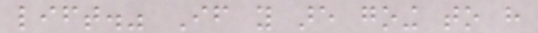lift." If you are going to have
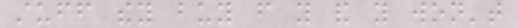stuff they buy from you and you won't
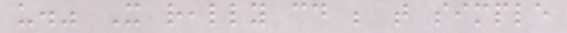us." It really could be that simple
